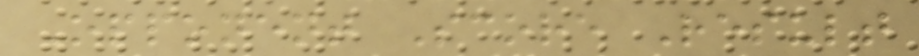Opponent Score Result
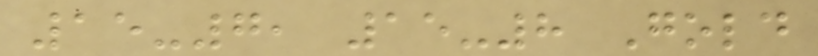15-7, 15-8 Gold
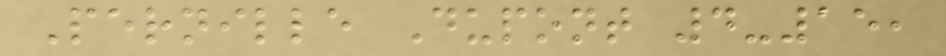Pernille Dupont 4-15,
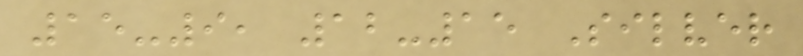15-9, 12-15 Silver
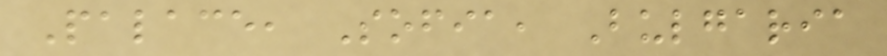Palace, Sofia, Bulgaria
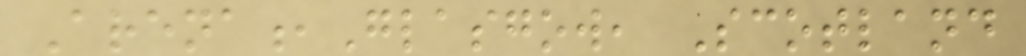Arena,Glasgow, Scotland
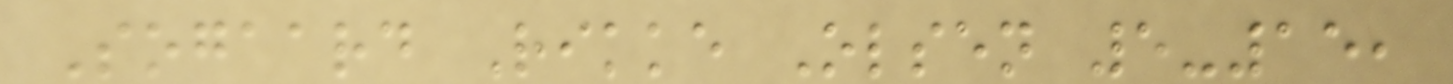Sogaard Rikke Olsen 5-15,
